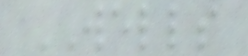WELLS
